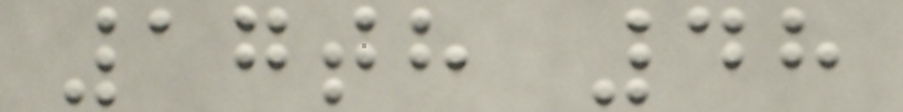17th 48
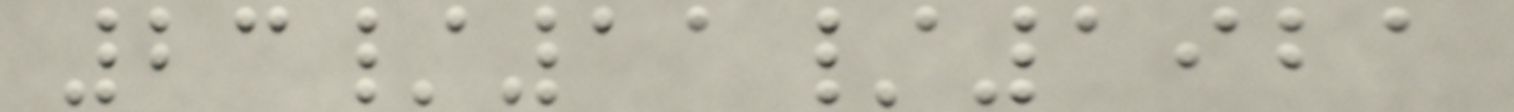23/11/1921
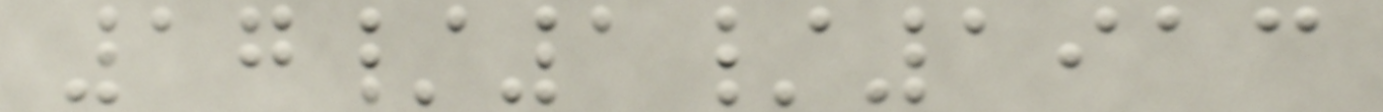17/1/1913
